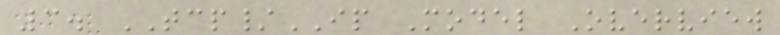3. TCP/IP Model Overview
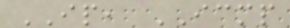IP, ICMP
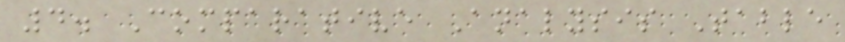4. Comparative Analysis Table
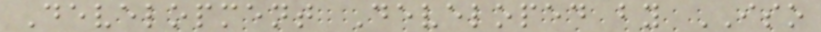Development Developed by ISO
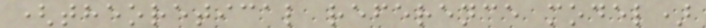(theoretical reference model)
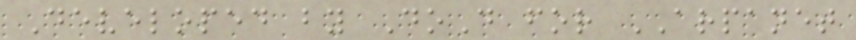Developed by DoD for ARPANET
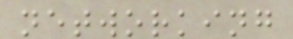networking
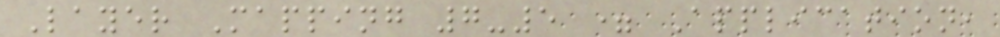Layer Mapping 7-5 = Application,
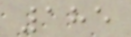185
